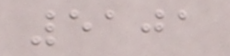5101
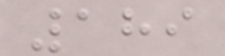189
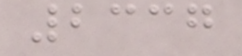2337
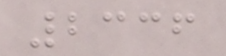2336
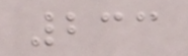233
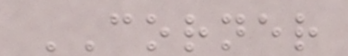CORNER
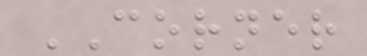CORNER
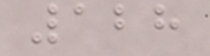128
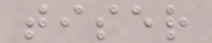tiser
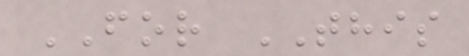FOR THIS
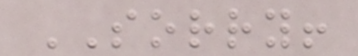SORRY!
